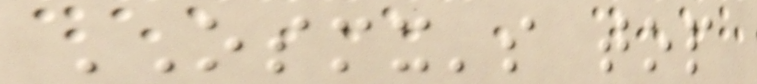OSMX's top
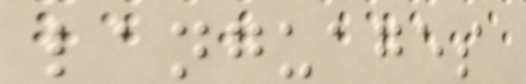languages
